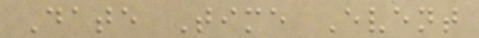Date Time Event
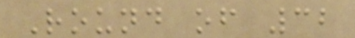Round of 32
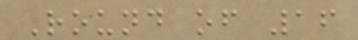Round of 16
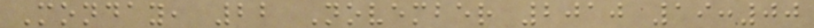Monday, 22 November 2010 19:00
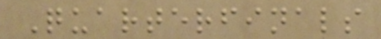Quarterfinals
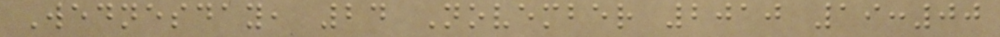Wednesday, 24 November 2010 19:00
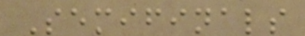Semifinals
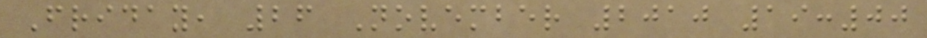Friday, 26 November 2010 19:00
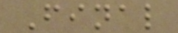Final
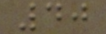40
